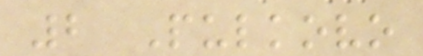2 Pulkovo
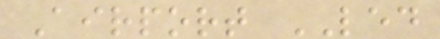Airport LED
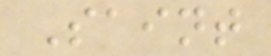Saint
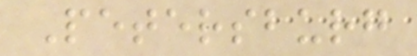Petersburg
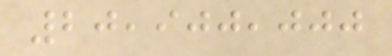20,900,000
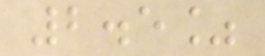2.5%
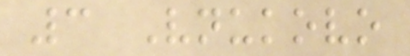3 Vnukovo
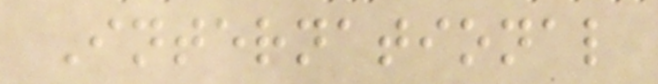International
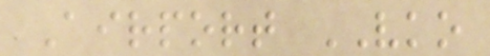Airport VKO
